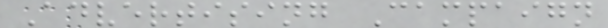Advertising Campaign
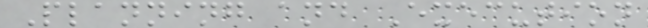Planning and Execution
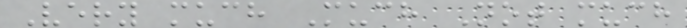Very much Much Not much
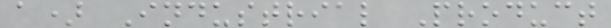a) Industrial Product
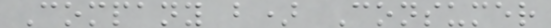Company b) Consumer
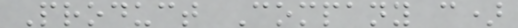Product Company c)
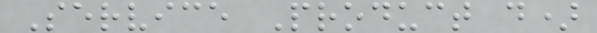Service Product d)
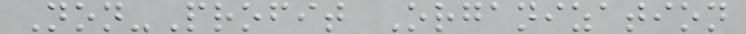Non-Profit Organization
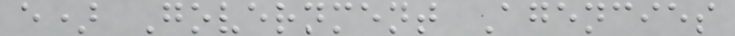e) Government Agencies
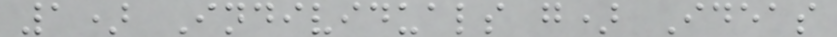1) Individuals g) Ideas
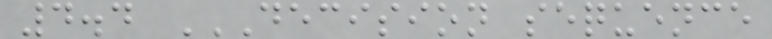4.4 DECISION SEQUENCE
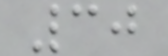30
